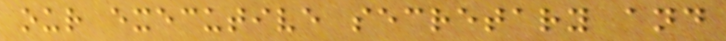our executive secretary and
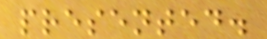presented.
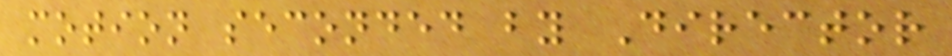motion seconded by Director
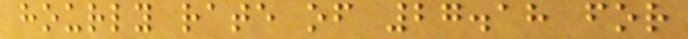hourly rate of 27.18 for
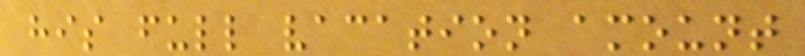his full vacation amount
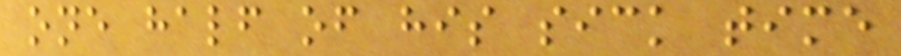one half of his sick time
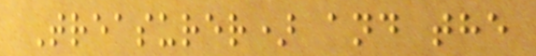Treasurer) and the
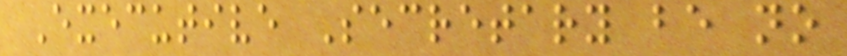Executive Secretary be no
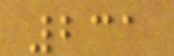231
